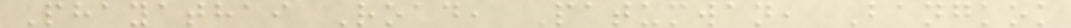Phayathai Road, Patumwan, Bangkok
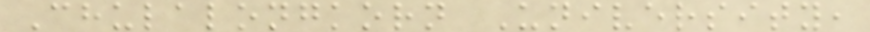Chulalongkorn University,
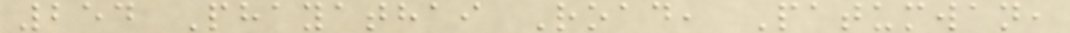254 Phayathai Road, Patumwan,
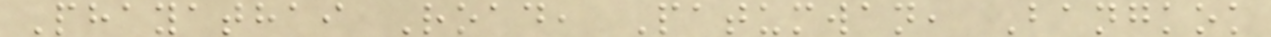Phayathai Road, Patumwan, Bangkok
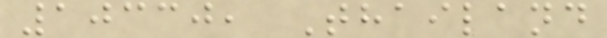10330, Thailand
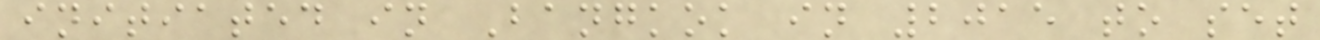initiated in Bangkok in 2015 to set
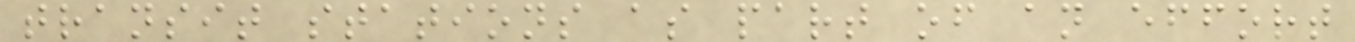transit stations as part of an effort
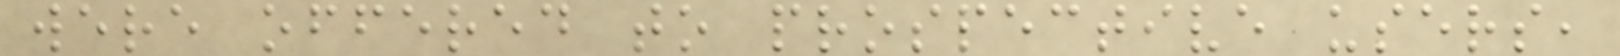were offered to prospective users,
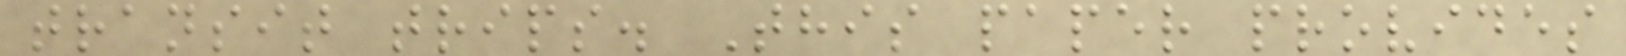transit trips. This paper provides
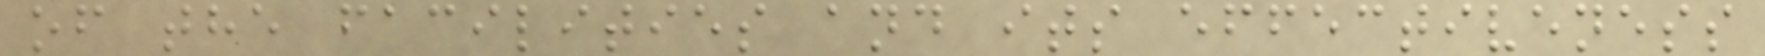of the facilities and its effectiveness
